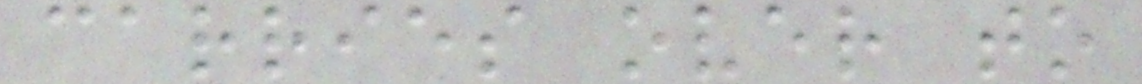carries over to
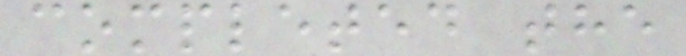completed the
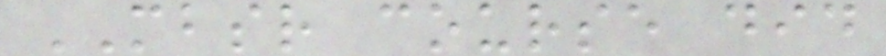MBSR course did
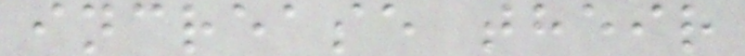increase their
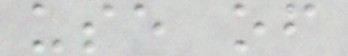use of
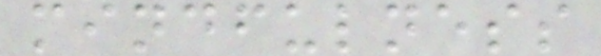mindfulness
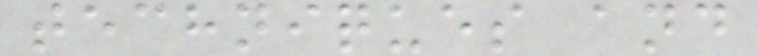techniques and
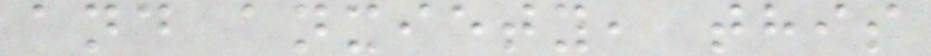and anxiety, this
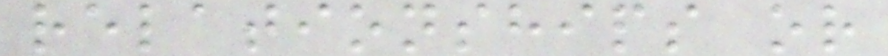relationships or
